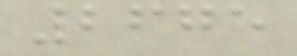2675
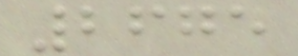2675
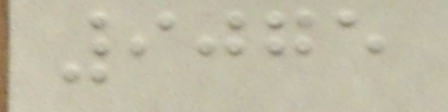9075
